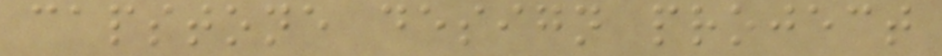capstone design project
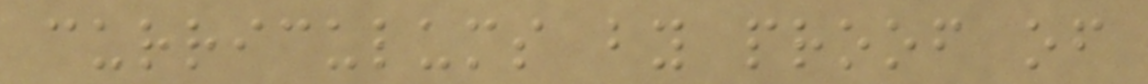curriculums by proof of
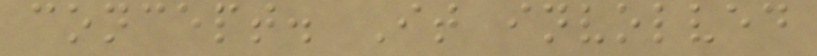concept. It involved
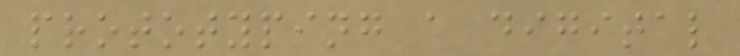prototyping a digital
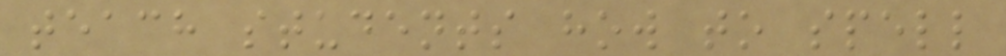teach students how to spell
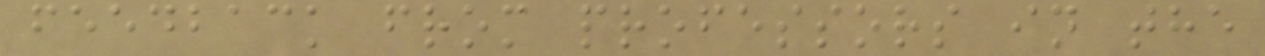feedback from professors in the
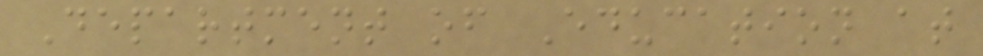Department of Education at
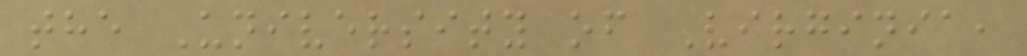the University of Virginia,
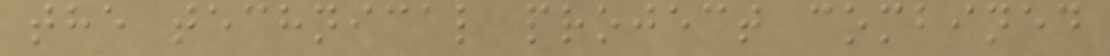the technical project combined
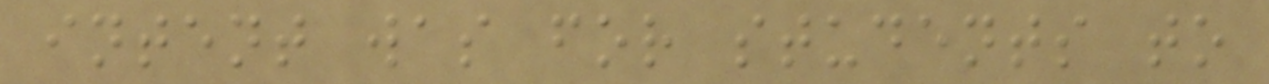intent was for students to
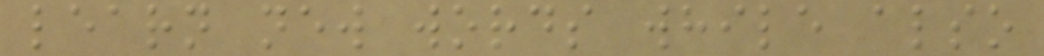learn new words while also
